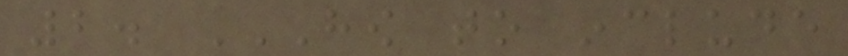2. HOW TO INCLUDE
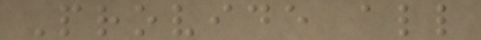Provide all
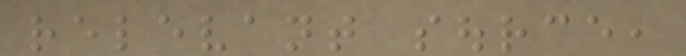relevant source,
